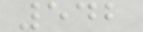542
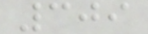309
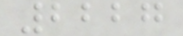2227
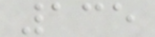135
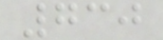730
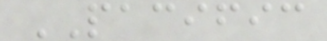PACIFIC
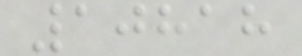10818
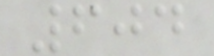604
